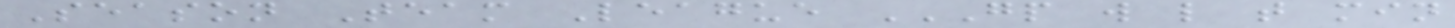Season Team League GP W L T MIN
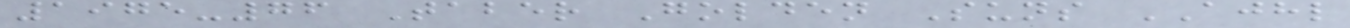1975-76 Taber Golden Suns AJHL
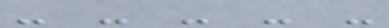- - - - -
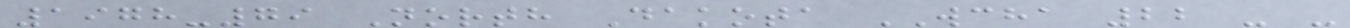1978-79 North Dakota WCHA 22 - -
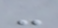-
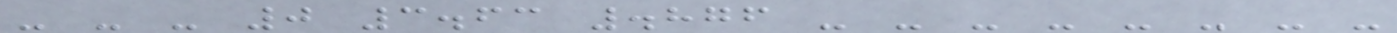- - - 0 3.63 .876 - - - - - - - -
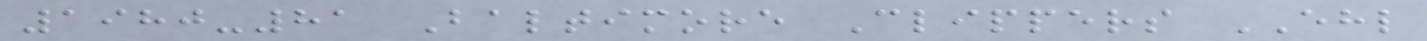1980-81 Baltimore Clippers EHL
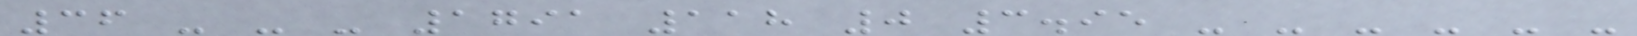36 - - - 1791 118 0 3.95 - - - - - -
